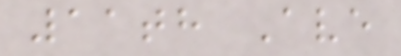11th Ave
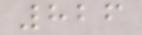826
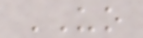UO
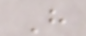H
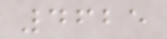4625
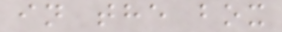in the box
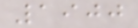1900
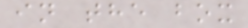in the box
